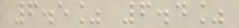6.5% 6.4%
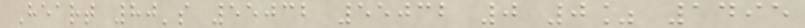Heart 80's 55032 55032 0 0% 1495
